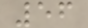56
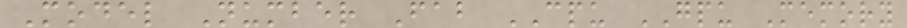Model Number Fab CPU GPU Memory
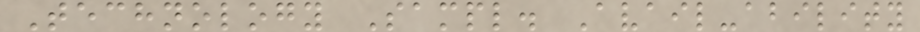Technology Sampl. Avail-ability
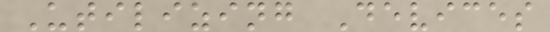Utilizing Devices
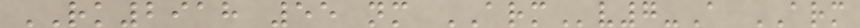RK2918 55 nm ARMv7-A ARM
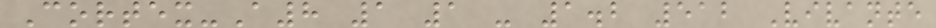Cortex-A8 1 1 - 1.2 512 Vivante
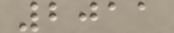2011
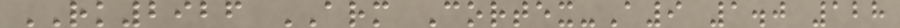RK2926 ARM Cortex-A9 1.0 128
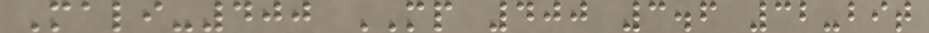Mali-400 MP 400 3.6 32-bit
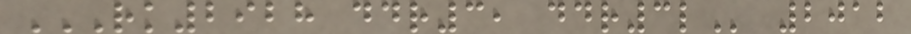RK2928 DDR3, DDR3L 2012
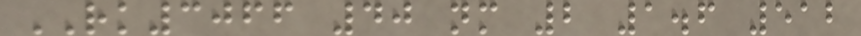RK3066 40 nm 2 1.6 512
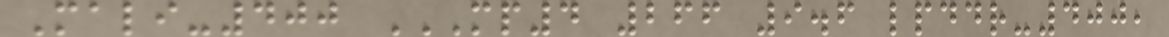Mali-400 MP4 266 9.6 LPDDR-400,
